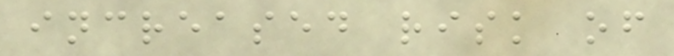increased risk of
